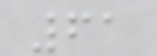61
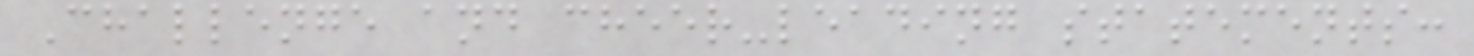Challenge and cheer-leading statements:
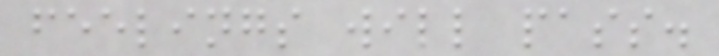feelings will pass.
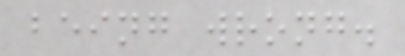being wrong.
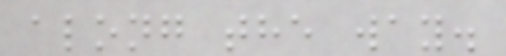along the way.
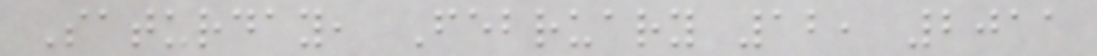Saturday, February 12, 2011
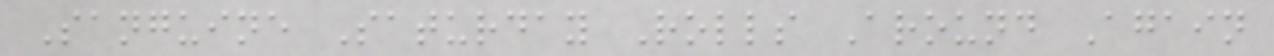Sanguine Saturday Rolls Around Again
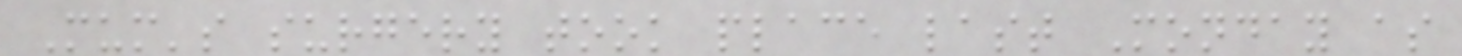Mum's surgery took place last Monday as
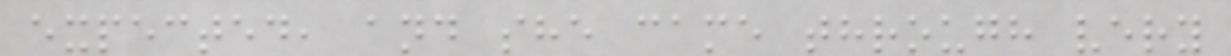expected, and she came through very
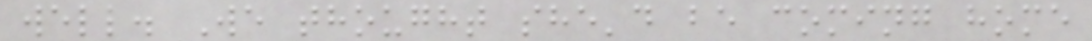well. We thought she'd be coming home
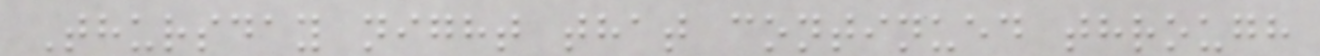Thursday night that continued through
